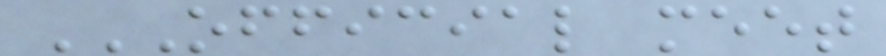OFFICIAL MEET
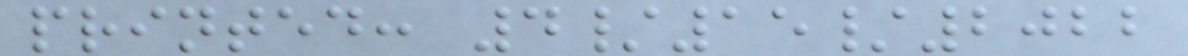printed: 4/15/2022
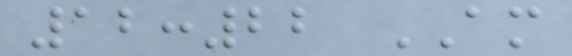12:22 AM
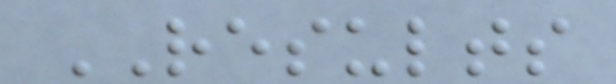RESULTS
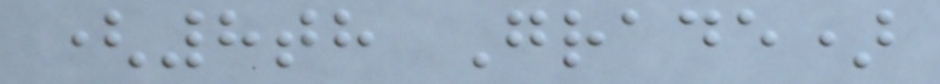(8th Grade)
